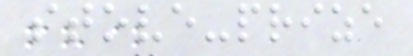stove-prize
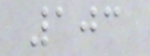103
